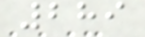289
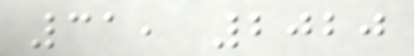31, 2020
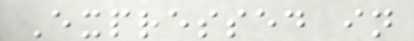Expressed in
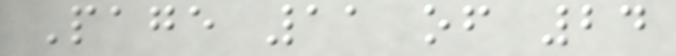Page 11 of 24
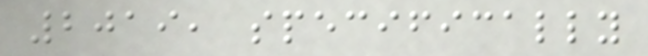2019, specifically
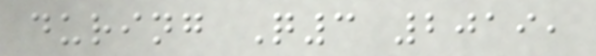during Q3 2019,
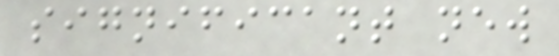significant new
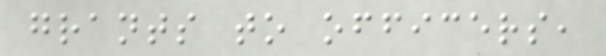grants to officers,
